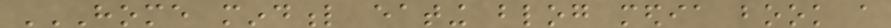HOME MINDFUL EATING BLOG MEDIA BOOK A
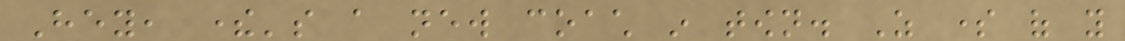Hey, there's a new coach in town. As some of you
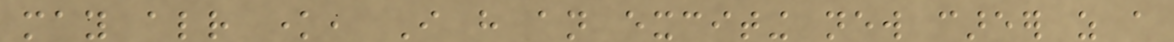may already know, I have an exciting new career as a
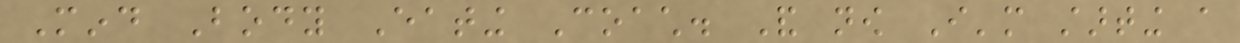Mind Body Eating Coach. And now I'm starting a
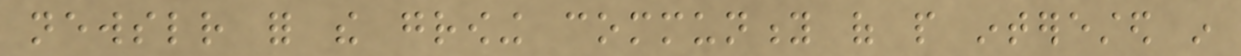newsletter for the growing community of people interested in
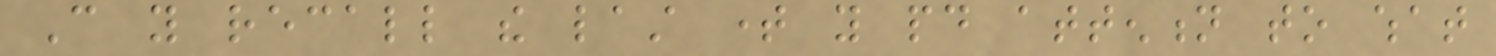Can you recall the last time you paid attention to what
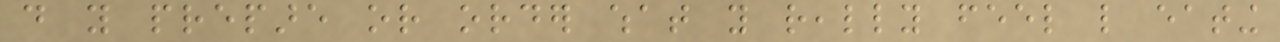do you prepare or order what you really feel like eating
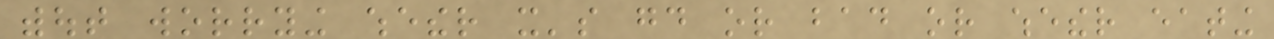without worrying whether it's good or bad or whether eating
